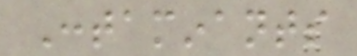Contaminants
